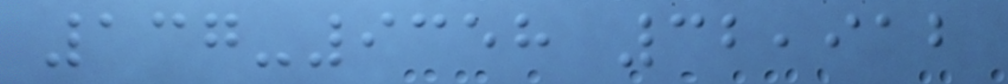137-9358 32,912
